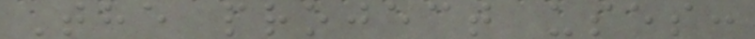The project uses:
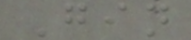Gin
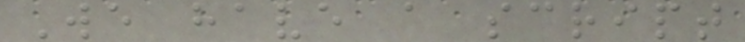We have a script
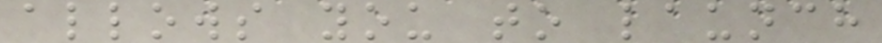allows you to launch
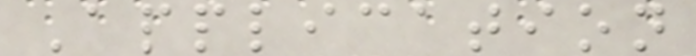Application
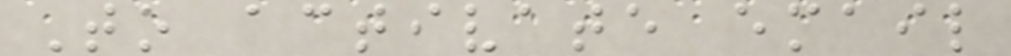To activate email
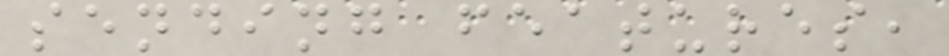sending features,
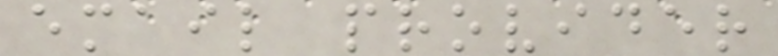email provider
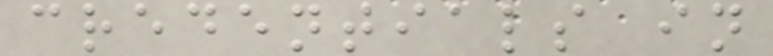credentials in
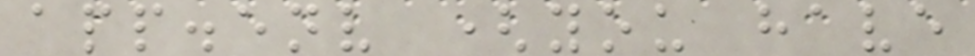app.env (you have
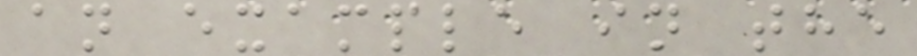an example in the
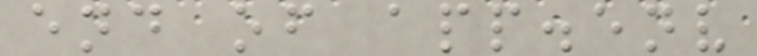end of app.env
